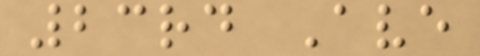23rd Ave
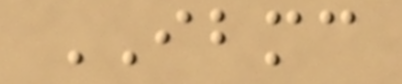IBMC
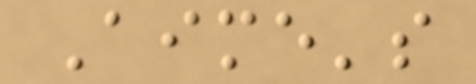Aime's
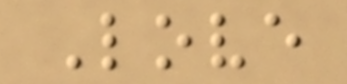Love
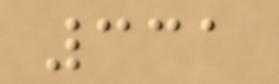331
